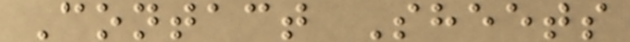Contact Sheets
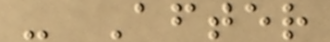- After
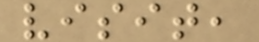visit,
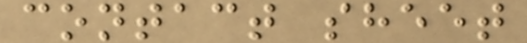contact sheet
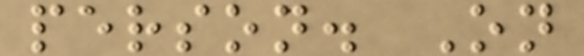person. On
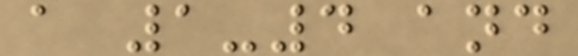a 1-4 and
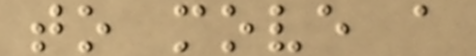to move a
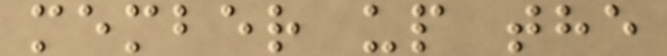member up the
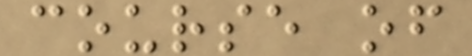course of
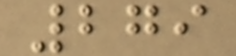279
